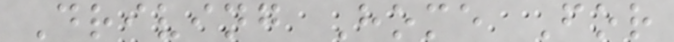Driving Home For
